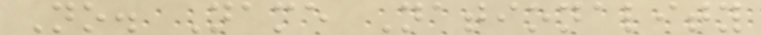No. Name Nationality
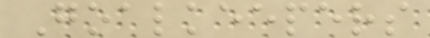Goalkeepers
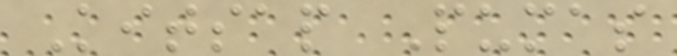Kitsap Pumas
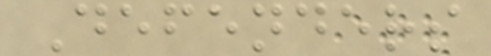Defenders
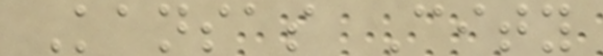Kansas City
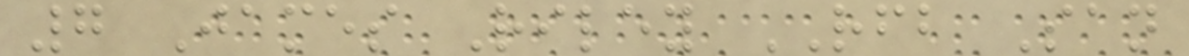7 James Riley RFB San
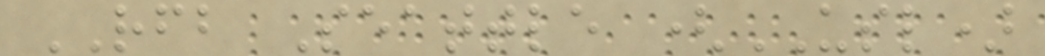RFB Seattle (USL)
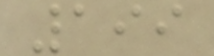199
